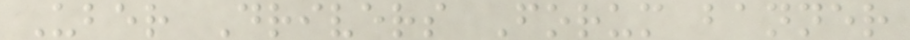Uber Drivers Forum banner
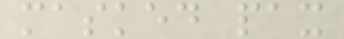masked pax
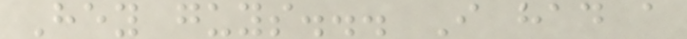Hey guys... I had a
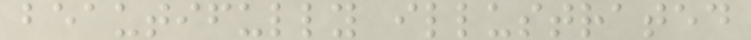beautifully illustrated
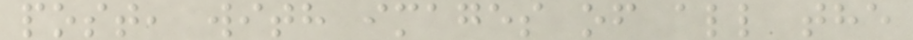post, with images of all the
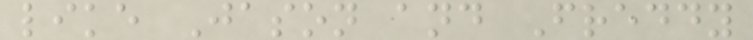like Jason and Freddy
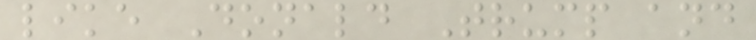like Donald Trump and
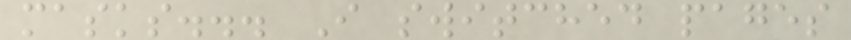masks... I switched pages
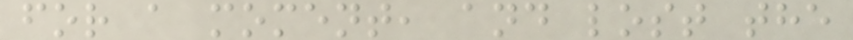for a moment, and lost the
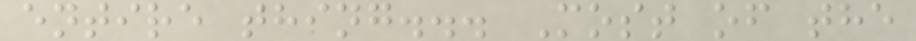entire thing... Most of the
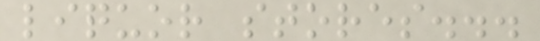liquor stores...
